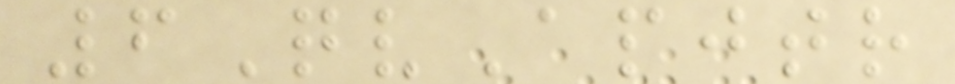6QvApjtr
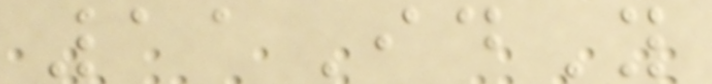11IdY
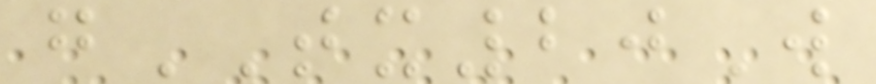gTX20W
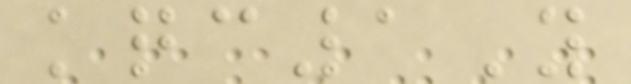kqc1Y
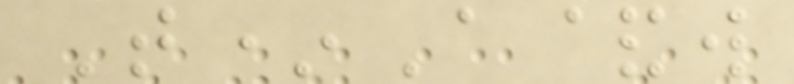T*A&w
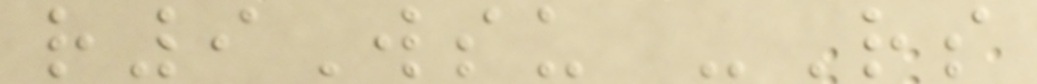r9Wsu -Rs
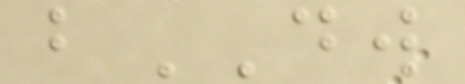bDW
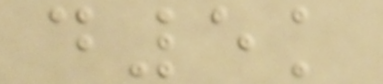d5k
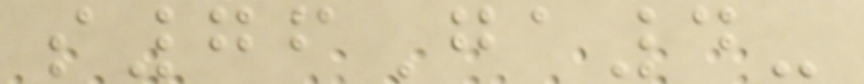s76Ga4-
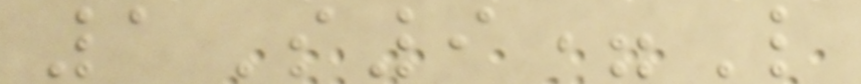1S9=L
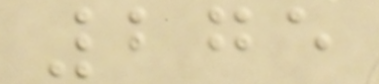275
